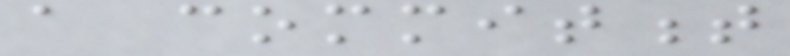a commitment
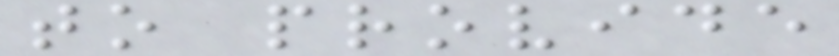to provide
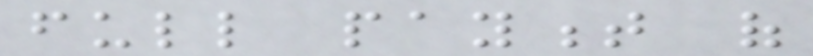full payment of
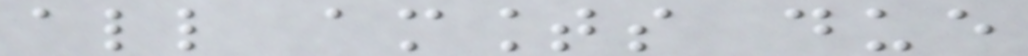all amounts due
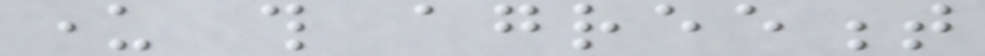under this agreement
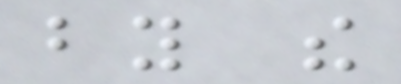by the
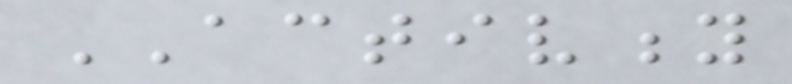ACTIVITY
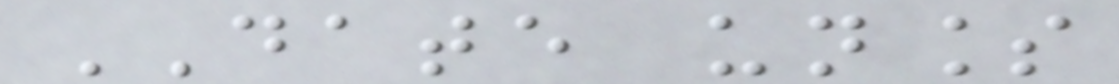DATE unless
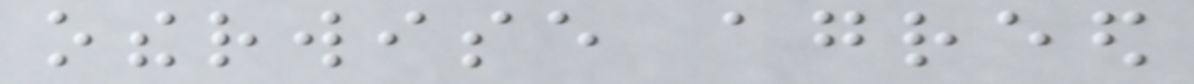otherwise agreed
